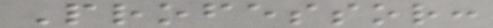Professor:
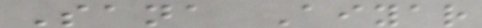Sana Aiyar
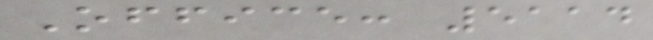Office: 5114
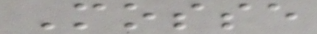Mosse
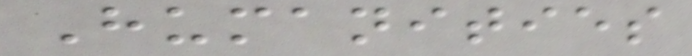Humanities
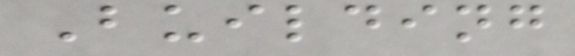Building
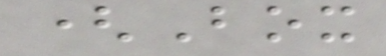(Box
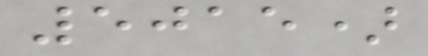5015)
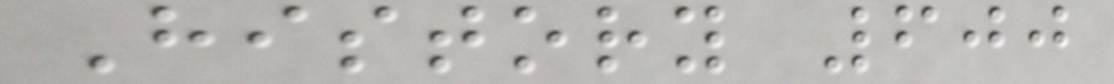History 600
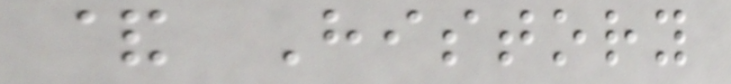& History
